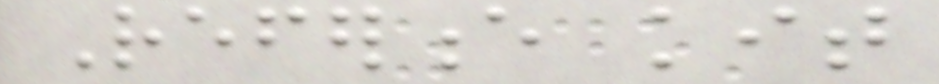Reference kit
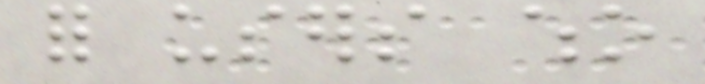for users who
